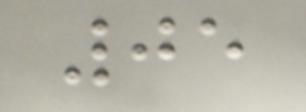05
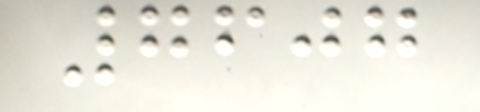7607
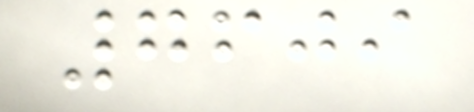7609
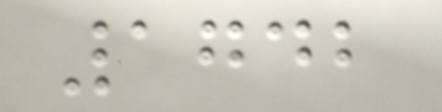1742
